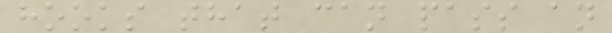hooks that can pass an
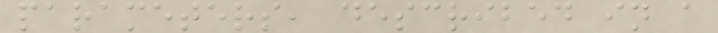parameters, described in a
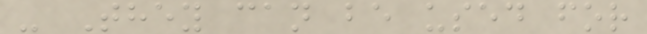- They can be used for
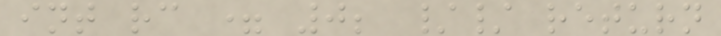int rc = 0; // return
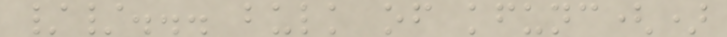//... bulk of kfunc()
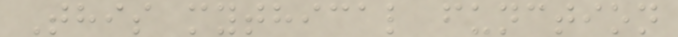This mythical function
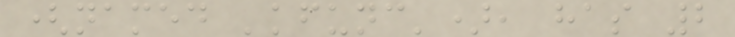(named 'kfunc'), has 2
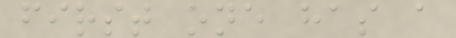first one has a
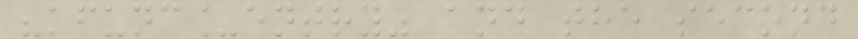"kfunc_entry" and the second
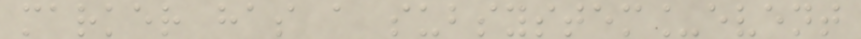marker has a subsystem_event
